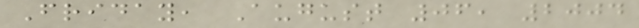Friday, August 06, 2004
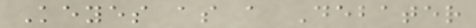Keyes as a Debater
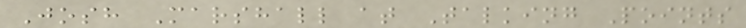Josh Marshall at Talking Points
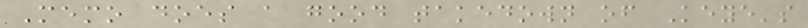Memo does a good takedown of Keye's
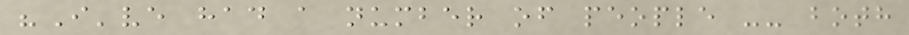"I've had a number of people -- both
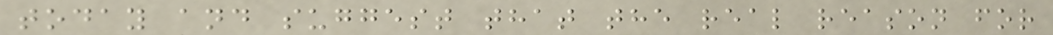today and suggest that the real reason for
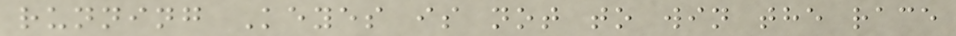running Keyes is not to win the race
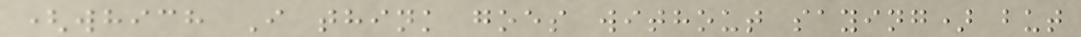(which I think goes without saying) but
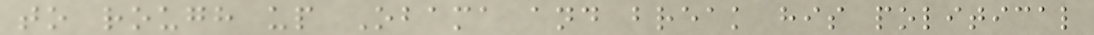to rough up Obama and break his political
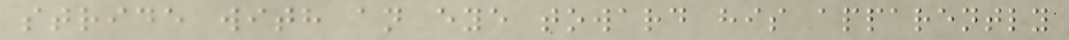stride with an eye toward his apparently
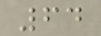64
